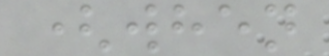(when
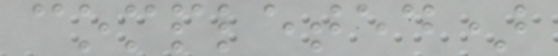completed)
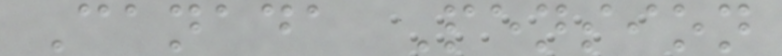Canada Pension
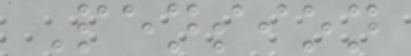Pension
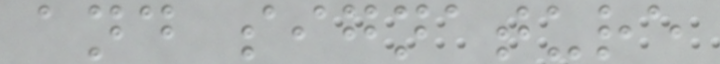and signature
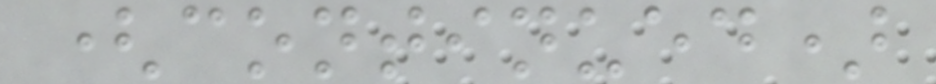(continued)
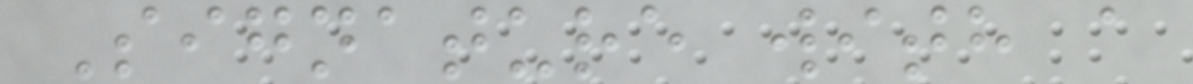Signature with a
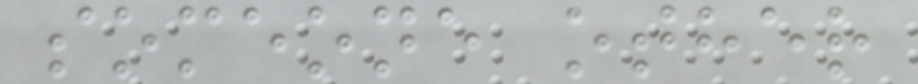someone other
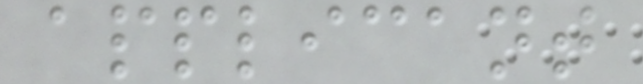applicant
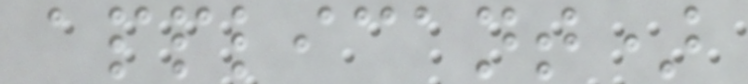applicant)
